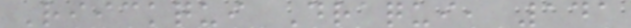Riickqui Draqui, 141
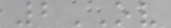2OV
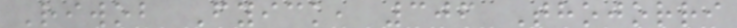Riwob Fyick, 306 Thojorri
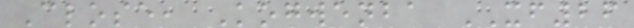Close, Kogwenba XF26
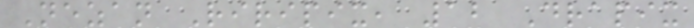Nezan Riripix, 12 Drapix
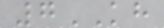7KH
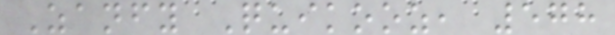Zanfy Quikooz, 578
